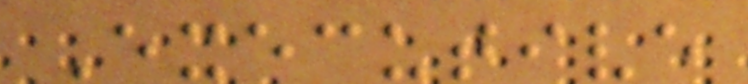Executive
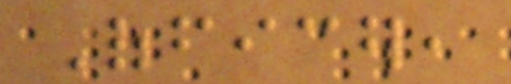Officer,
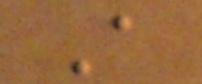A
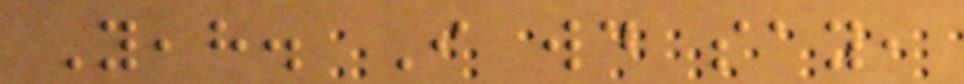Yeah. I would say,
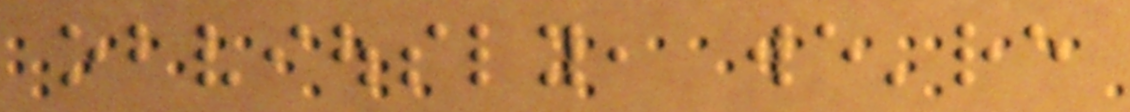obviously, we're
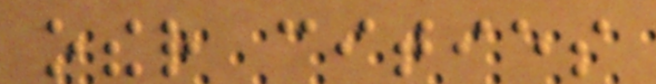other cities
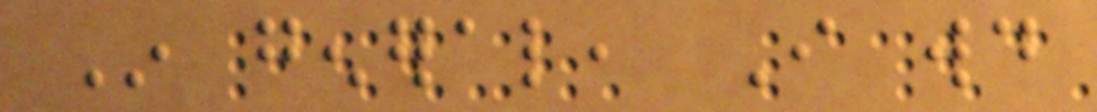In general, I would
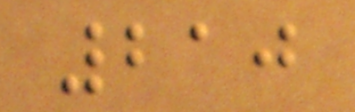210
